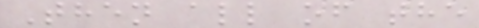Then all of the
